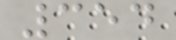354
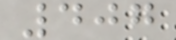407
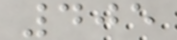405
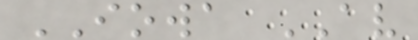IOWA AV
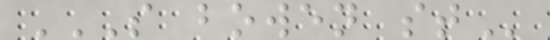S BOWEN ST
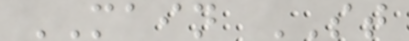MAIN ST
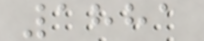1881
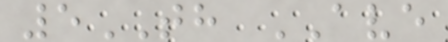5TH AVE
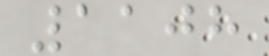1108
